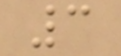3
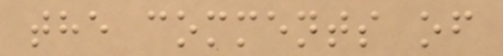the comments of
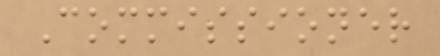Commissioner
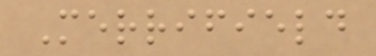Merrifield
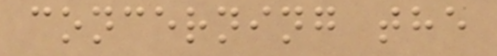concerning the
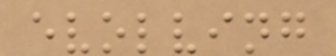evolving
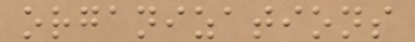organizations
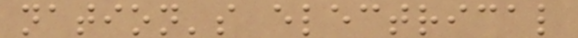nation's electrical
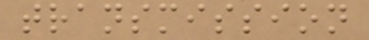transmission
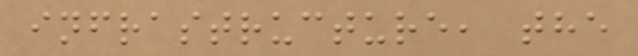infrastructure, the
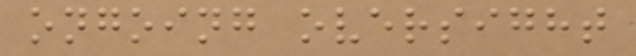ongoing oversight
